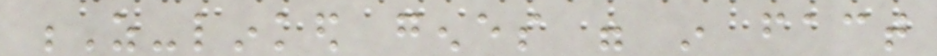Z-linked genes were in fact
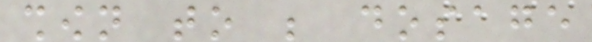shown to be dosage
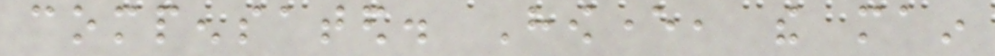compensated. However, the main
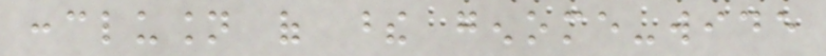conclusion of these genome-wide
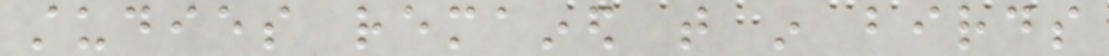studies remained that in birds
